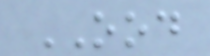OOD
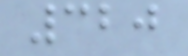320
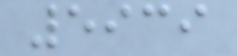5939
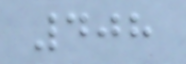408
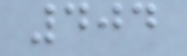404
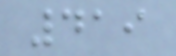419
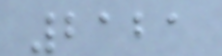2121
